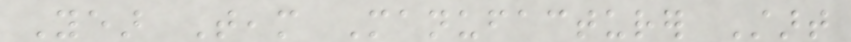Year Team Manufacturer Start
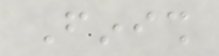Finish
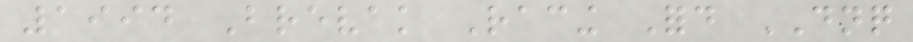1994 Brevak Racing Ford DNQ
